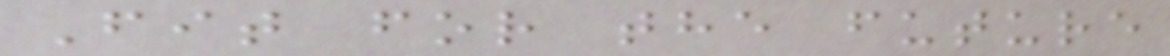Fit for the future
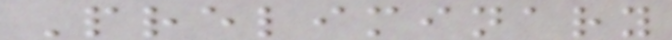Preliminary
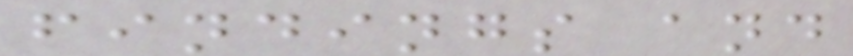findings and
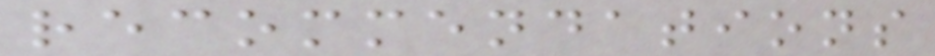recommendations
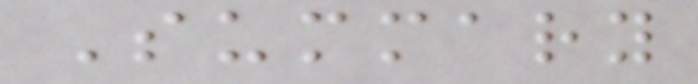Summary
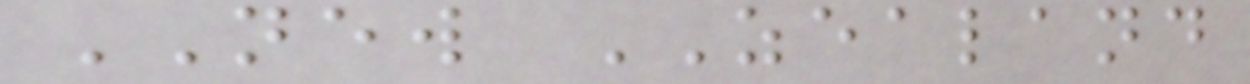NEW ZEALAND
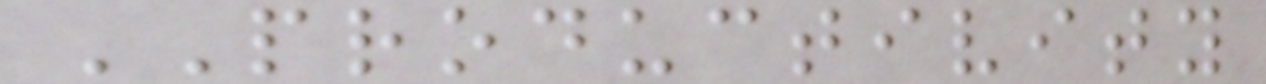PRODUCTIVITY
